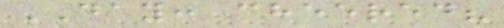DAY: cheered?
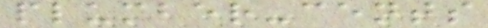plumber-cents
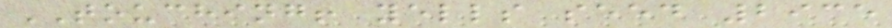TOUCHING! yells seed 2935
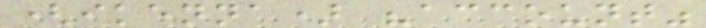(ikenna) "account"
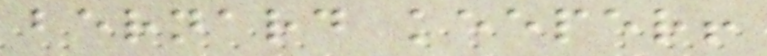bernard keeper!
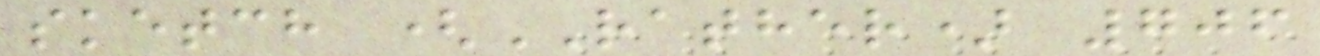sketch (RATHER) 706
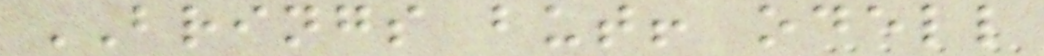BRINGS but! odell
